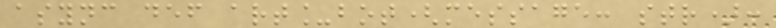async def art_bot(message: str):
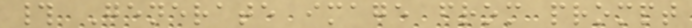# Generate image from prompt
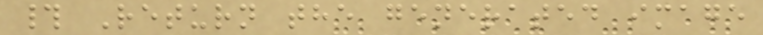# Return the generated image
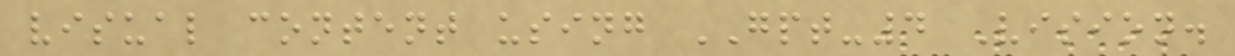visual content using GPT-4 Vision.
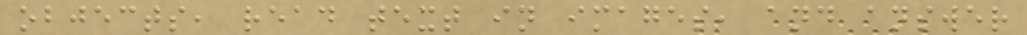objects, read text in images, and answer
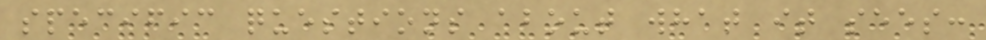specific questions about what it sees:
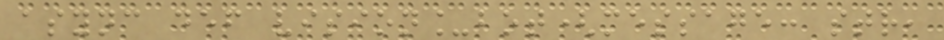async def vision_bot(message: str,
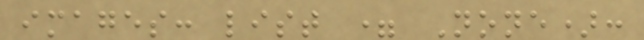images: list = None):
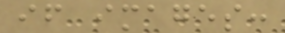if images:
